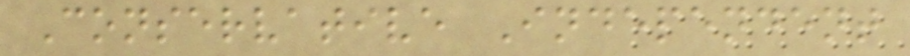Conservative Independent
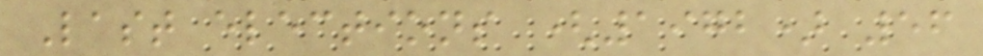Last elections (1972) 56
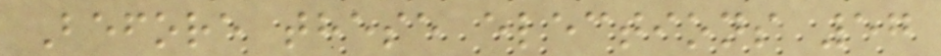Before these elections 57
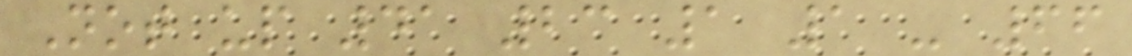Not up 41 23 1 1 - 66
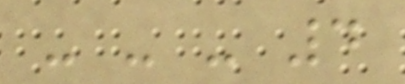- - - 4
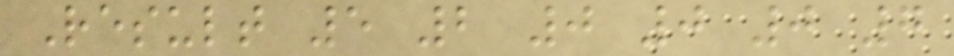Result 5 2 0 0 0 7
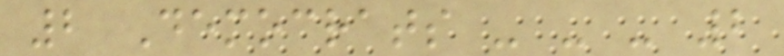2 Democrats - - - 2
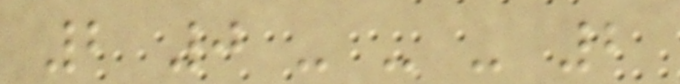2 0 - - - 2
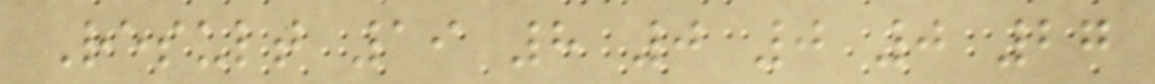Result 19 8 0 0 0 27
